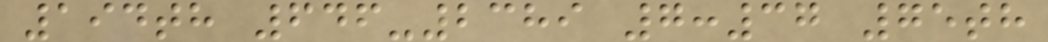194th 646-2389 7:37 75th
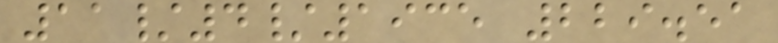11/4/1935 229.51
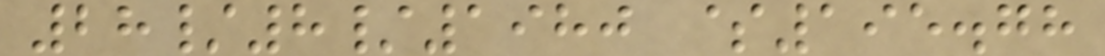28/8/1980 $195.78
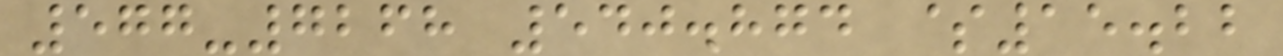577-7268 540.874 $15.22
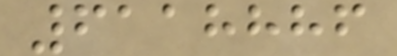6118886
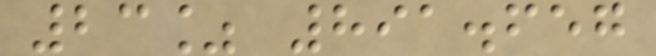23% 891.657
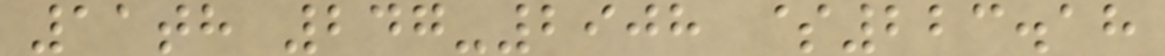11th 247-2908 $223.18
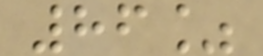86%
